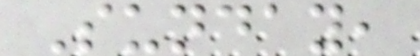Sunday,
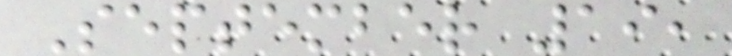September 19,
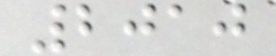2010
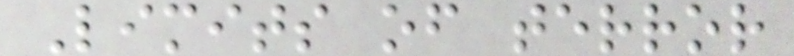Limits of terror
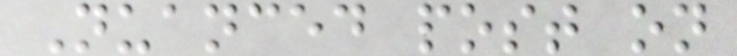Nuanced post on
